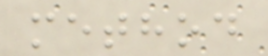method
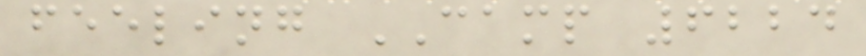feeling CAMP 6224
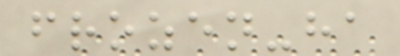frozen-ha
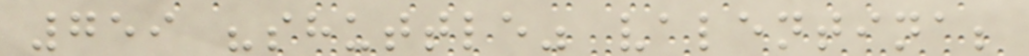759 "shuttle" valentina;
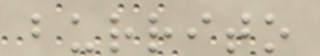burrito
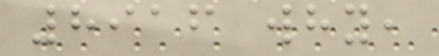8916 why,
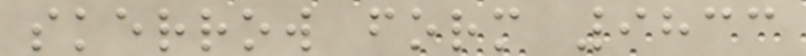skerrow form 9833
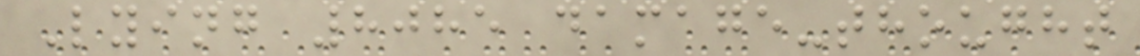Lying 8085 damage-thought
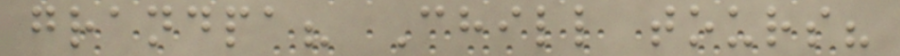grandpa? Chill tours?
